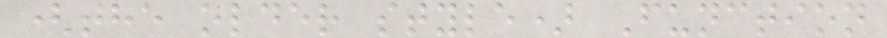(the older style) Function
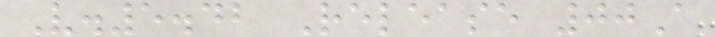V.5.42 Release 00A
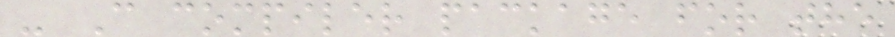- C compiler package for the
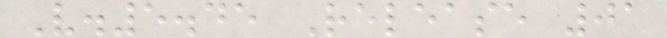V.5.45 Release 01
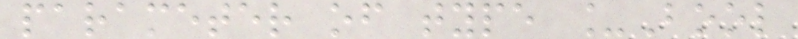parameter of type _Bool
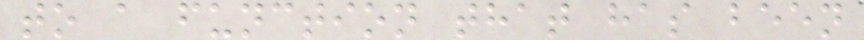to a function that has been
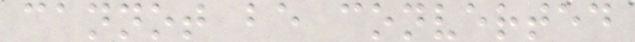cannot be converted
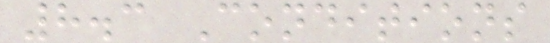8.3 Conditions
